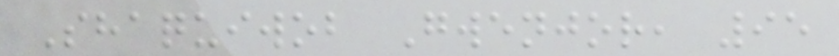Shaquiwob Gwenjor, 95
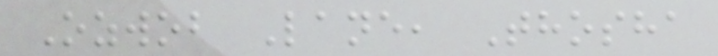Ozwob Lane, Thosha
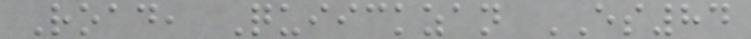Road, Quiickzan ES84
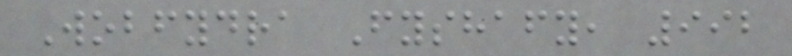Wobfydra Fyshafy, 992
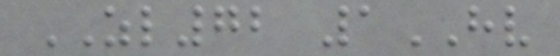ZL72 1HV
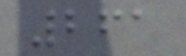261
